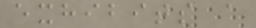exhibits a
